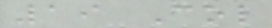19 Col
